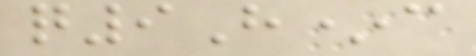q9H*c
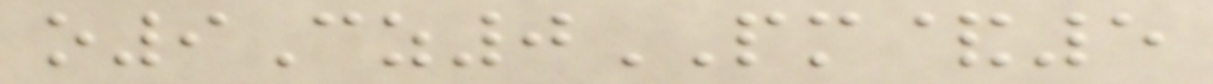o9Cz0PM&5
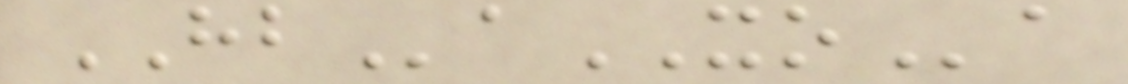HBaXOa
